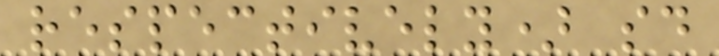respectively) said
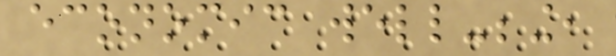economic well-being,
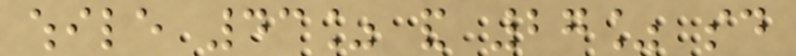while 43% and 27% said
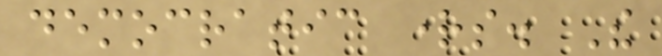democratic rights. The
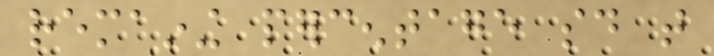remaining percentage said that
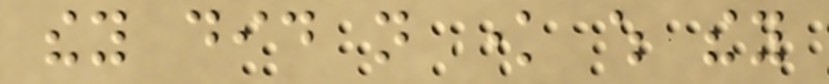they did not know which they
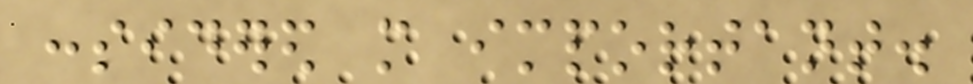considered more important.
